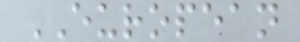EUROPEAN
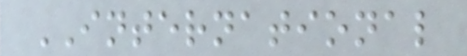INTERNATIONAL
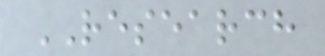RESEARCH
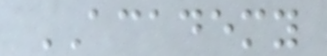ACADEMY
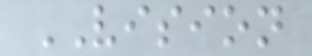VISION
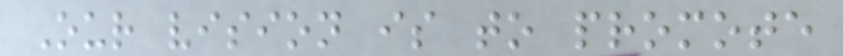Our vision is to promote
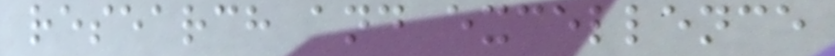research and excellence
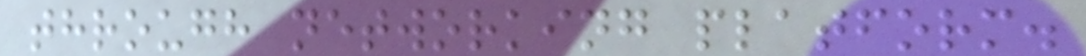through networking platform.
